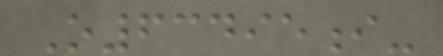O63495i-
